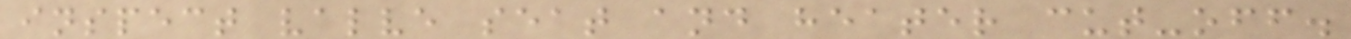inspect valve seat and heater cut-off.
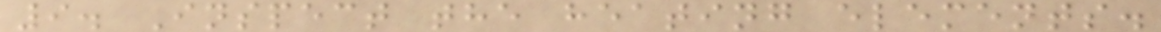9. Inspect the heating elements.
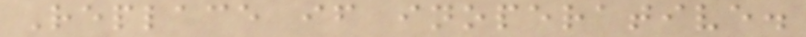Replace if inoperative.
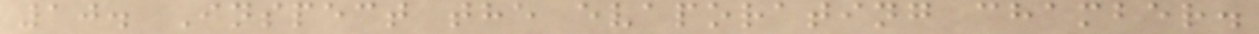10. Inspect the evaporating chamber.
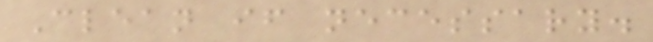Clean if necessary.
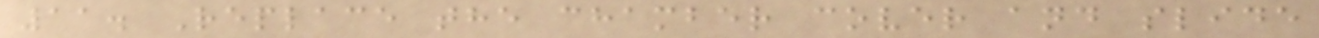11. Replace the chamber cover and slide
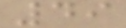49
